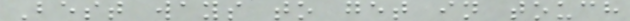Best ways to get in touch
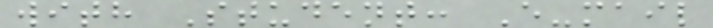with Student: E-mail
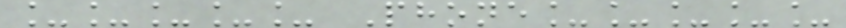_____ Phone_____
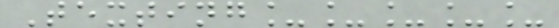Texting_____
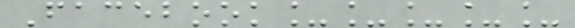Facebook_____
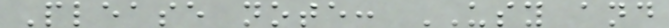Please note: USY and
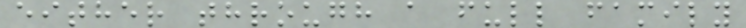either through a full family
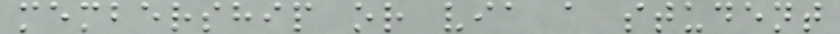membership or via a student
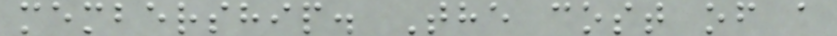membership. The cost of a
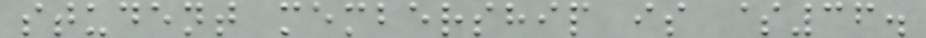student membership is $36.
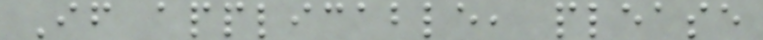If applicable, please
